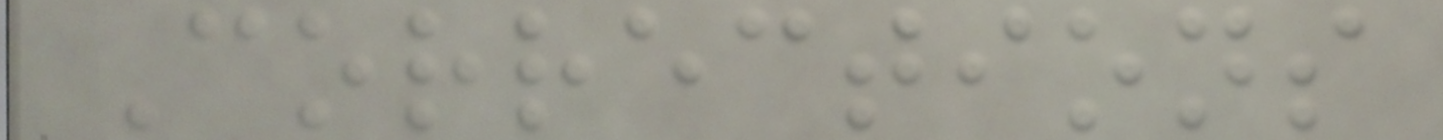Corrections
